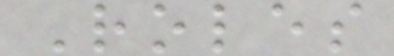Roles
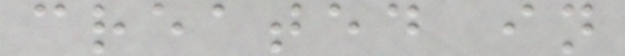created in
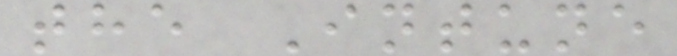the Intune
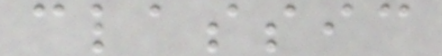classic
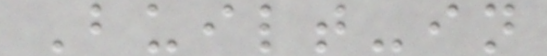Built-in
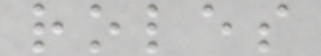roles
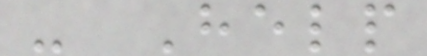- Help
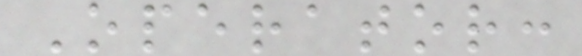Operator:
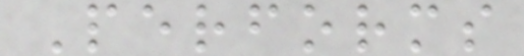Performs
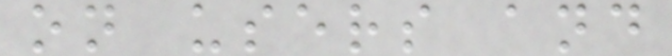on users and
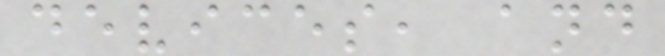devices, and
